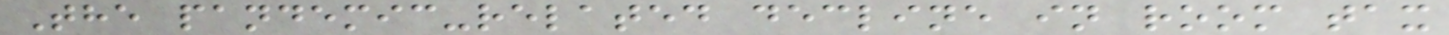The pandemic-related decline in room tax
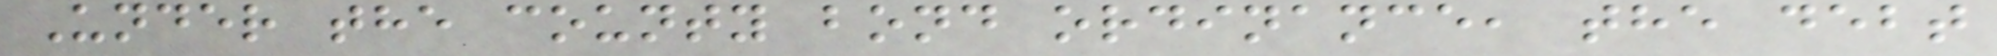Under the county bond ordinance, the debt
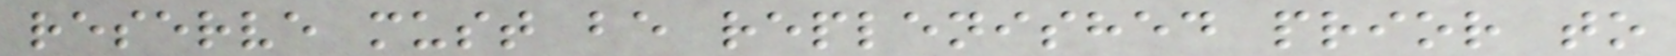reserve must be replenished prior to
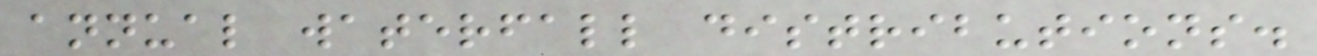annual waterfall distributions.
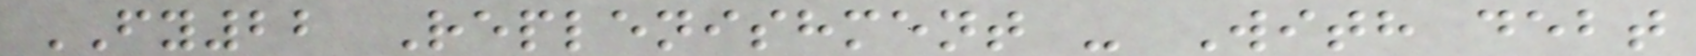FY22 Replenishment - With debt
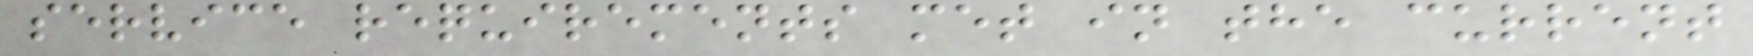service requirements met in the current
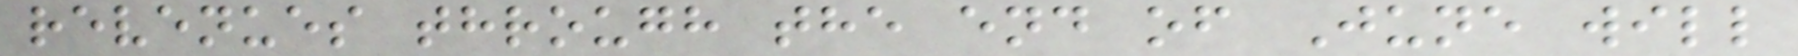revenues through the end of June will
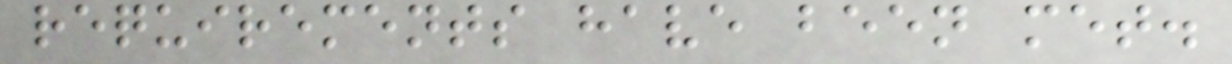requirements have been met.
